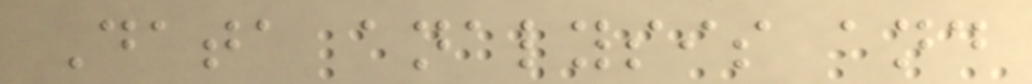Data analysis and
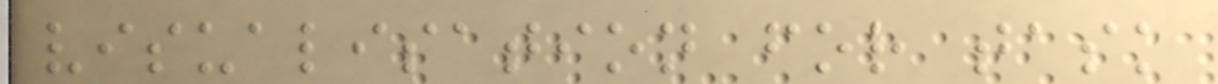visualisation for task
